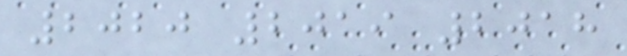2020 2019 2018
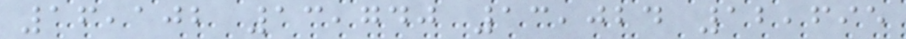16,102 13,740 13,024 12,695
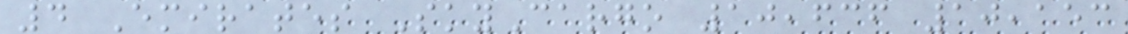4 Emirates SkyCargo 10,636 10,153
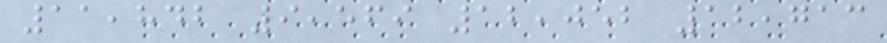11,842 9,569 12,052 12,713
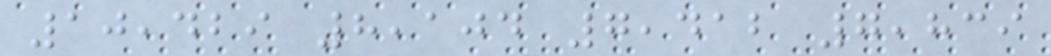10,429 8,104 7,412 7,839
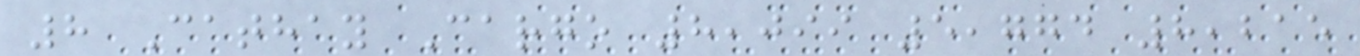8 Cathay Cargo 8,099 5,774 8,215
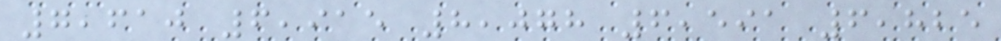7,610 6,915 8,078 6,591 6,825
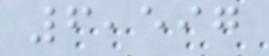6,597
